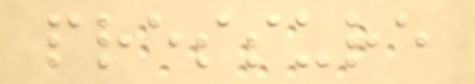pressure
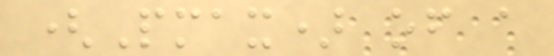(Pmax) of a
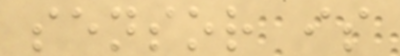sensor is
